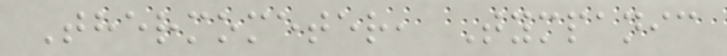Thermometer, Tympanic
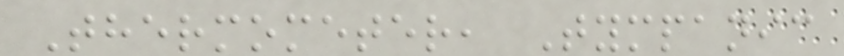Thermometer, Tympanic
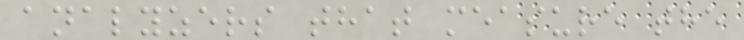analyzers that measure the
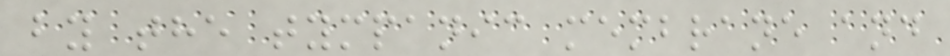by the tympanic membrane and
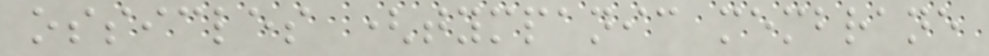ossicles (tympanic membrane
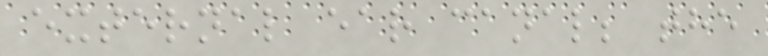external ear canal; the
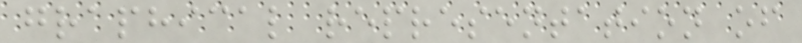graphical representation of
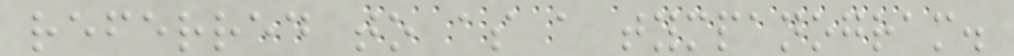referred to as a tympanogram.
